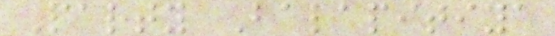Party Balapitiya
